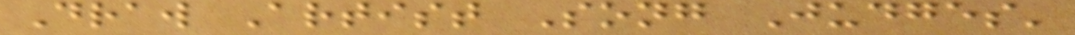Draw Artist Song Judges'
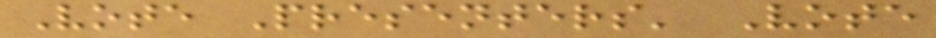Vote Presenters' Vote
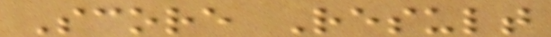Score Result
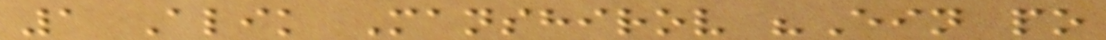1 Alik Manshirov "Ein po
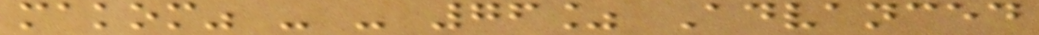makom" - - 76% Advanced
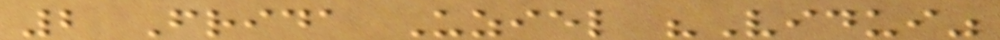2 Frida Uziel "Vidui"
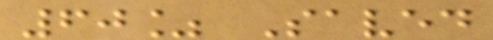60% Saved
